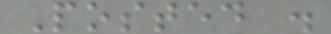Posted .
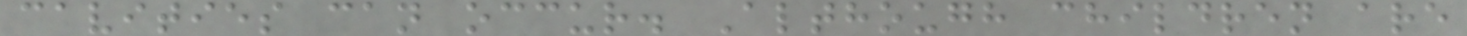cavities can occur. Although children are
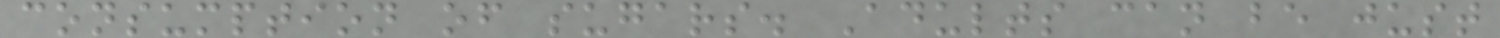consumption of sugars. Adults can be just
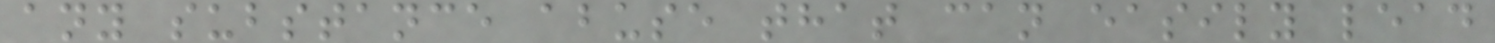any substance abuse that can easily lead
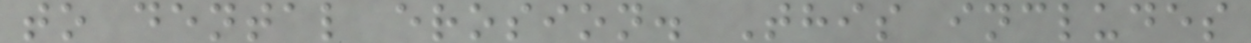to dental erosion. This includes
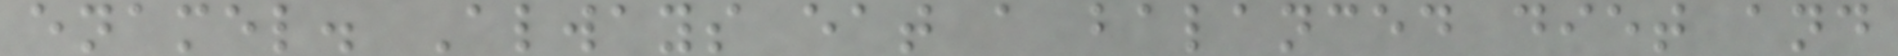enamel. Always eat a balanced diet and
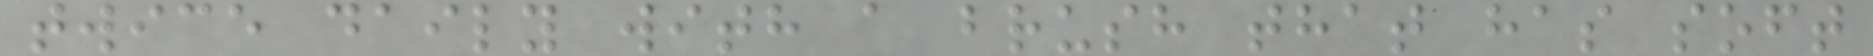twice daily with a brush that has soft
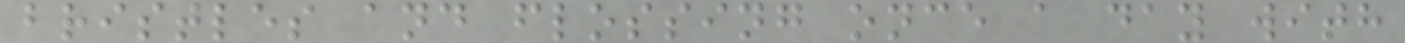bristles and flossing once a day with
